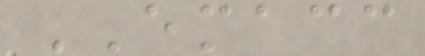EMACC
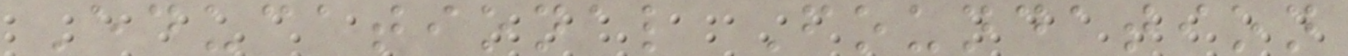Educational Foundation
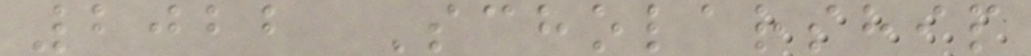2022 Scholarship
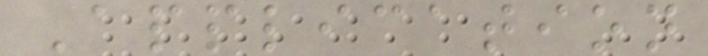Application
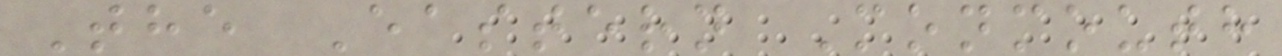The Eastern Monmouth
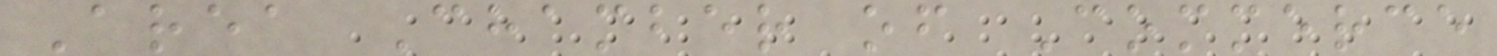Area Chamber of Commerce
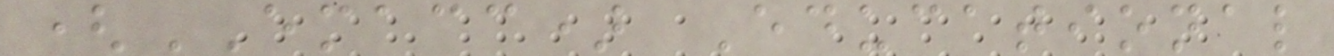(EMACC) Educational
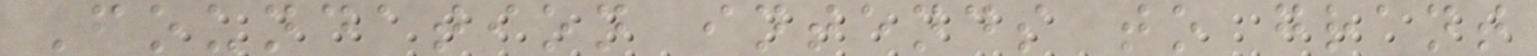Foundation intends to grant
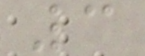3
